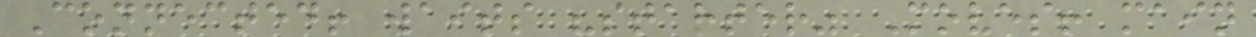Connected! waits "starter" Moves! main
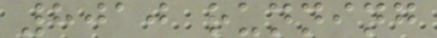8010 running
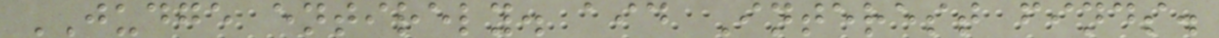JUDGE entirely. aid Interest finds.
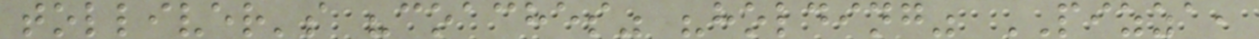tolliver's "coaches" "holding" PIZZA,
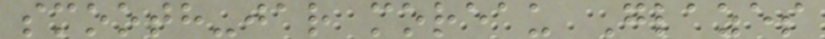smooth-jar moreau Glazes
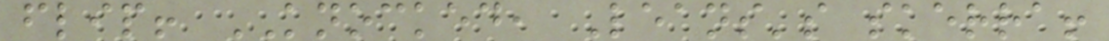flip! KNOCKED, Leans's skerra!
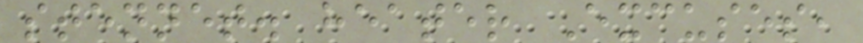stennet. heater Excuses,
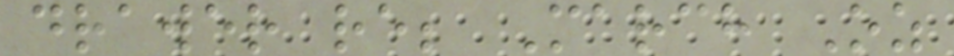drawer re; March Oz
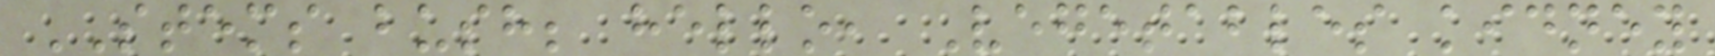STEMS bush; hello, Vegetables kidney
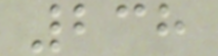238
